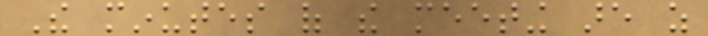The minutes of the meeting are as
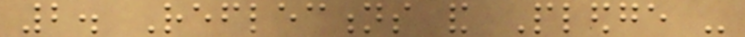2. Reflections and Pledge -
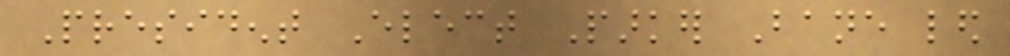President Elect Parker Bane led
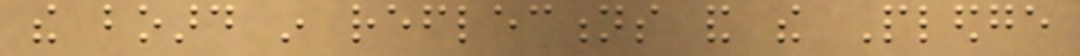the board in reflections and the Pledge
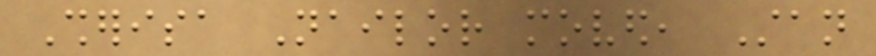Sherisa Nailor moved, Stan
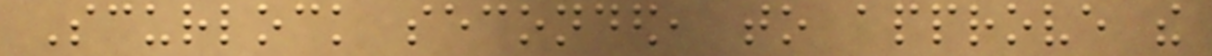Scurlock seconded, to approve the
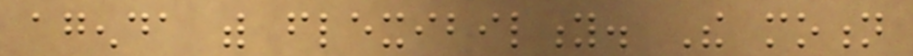agenda with flexibility. The motion
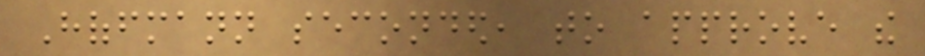Hoffmann seconded, to approve the
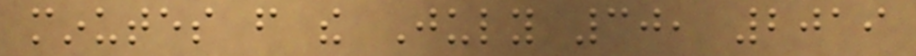minutes from the July 30, 2019
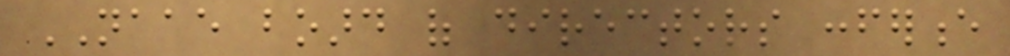NAAE board of directors conference
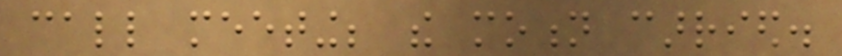call meeting; the motion carried.
